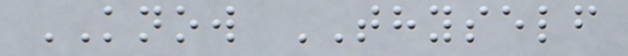KNOW THYSELF
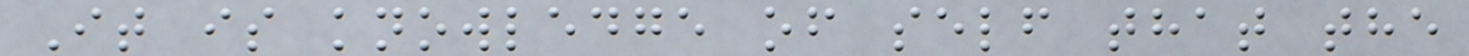It is knowledge of self that the
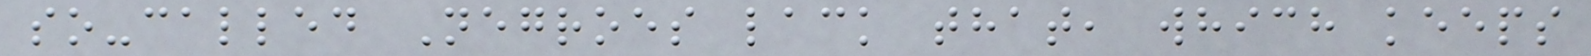so-called Negroes lack that, which keeps
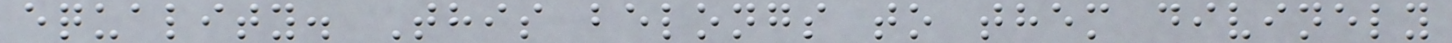equality. This belongs to them divinely
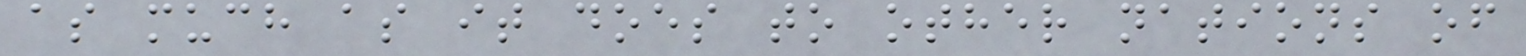as much as it does to other nations of
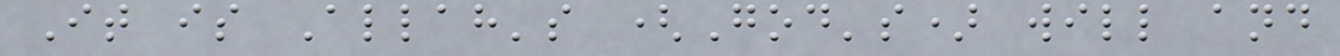It is Allah's (God's) will and
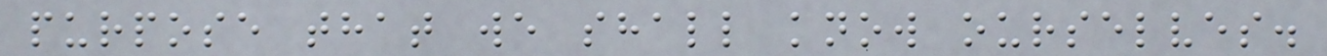purpose that we shall know ourselves.
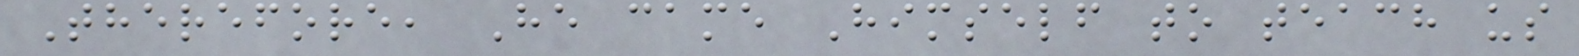Therefore, He came Himself to teach us
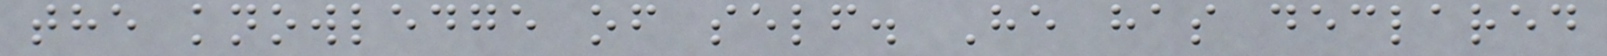the knowledge of self. He has declared
